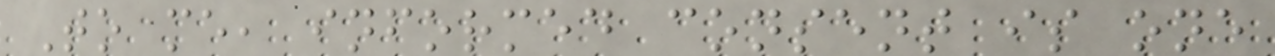To me, informed consent is one
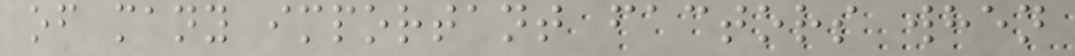of many important factors when
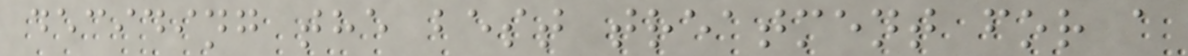deciding the best treatment for a
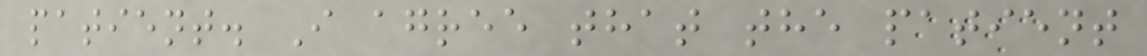patient. I agree that the patient
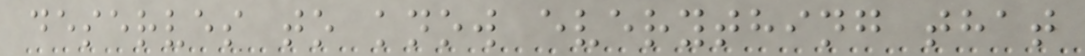deserves to know everything that
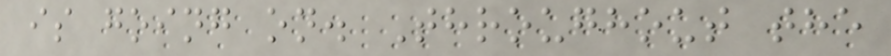is going on. Throughout the
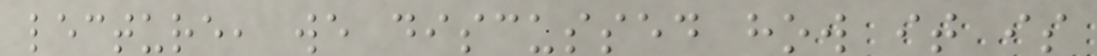lecture, we discussed how it is
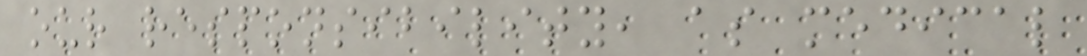our responsibility, as medical
